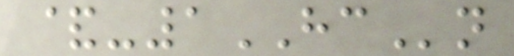&-1HCn
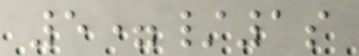5=/1s
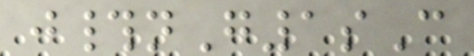j#nG1sC
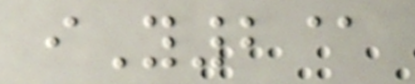iY2@
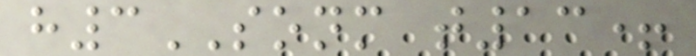h3SONM t13+
